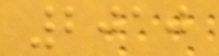2010
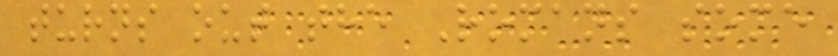turns out the Romans some
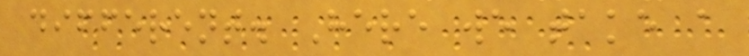different. Here we take a
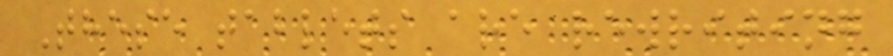These tablets are rewriting
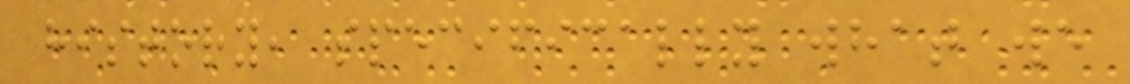history, specifically what we
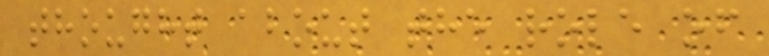thought about the role of
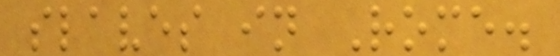slaves in Rome.
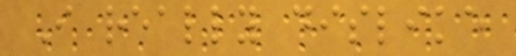I really dislike
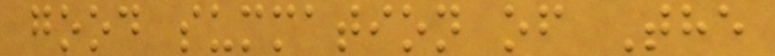good summation of The
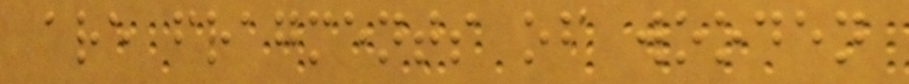are fragments of wooden
